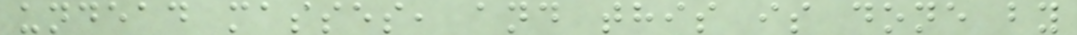undead masses, and this is done by
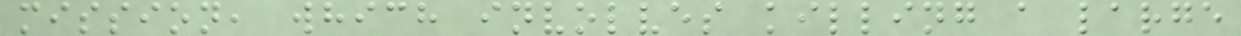mission, which involves killing a large
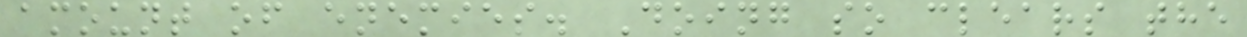amount of enemies. Doing so clears the
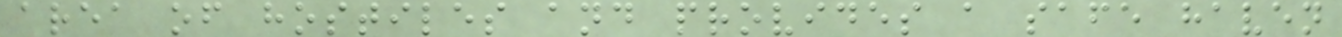area of hostiles and provides a safe haven
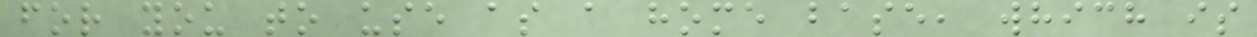for you to use as a home base, which is
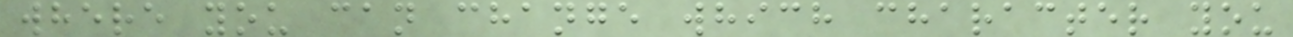where you can change which character you
